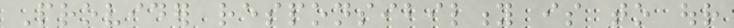Provider responsibility is to our
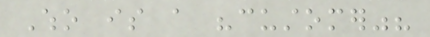Who is a "customer"?
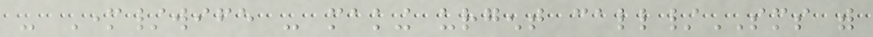- Mother/wife - making urgent call/SMS with
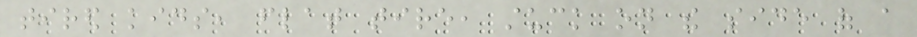tired kids, flat tire, stuck on the side of a
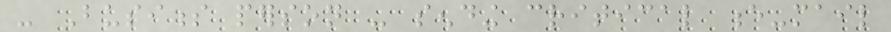- Business person - sending critical e-mail
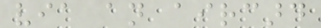via an aircard
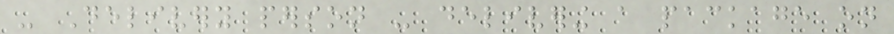- Delivery person - delivering a package on
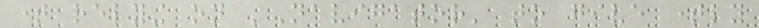time relying on 'Navigator' to give timely
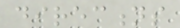directions
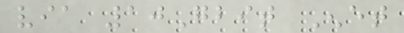via 10Gbit Enet
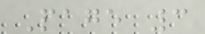Page 3
